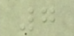7
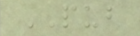PUB
